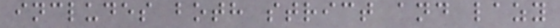includes both strict and lazy
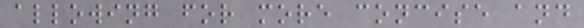allowing for more concise and
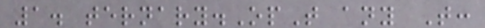1. ternary.OpT any T:
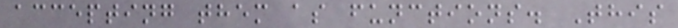accepting them as functions. This
